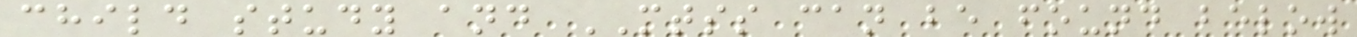child study and MTSS can be found below
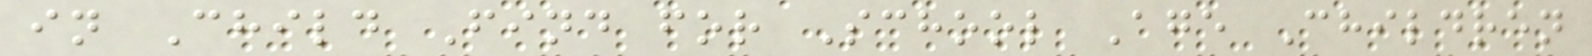in Child Find for School Age Children
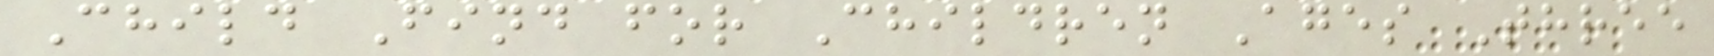Child Find for Children Ages Three
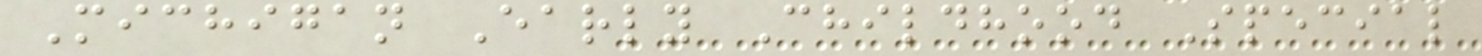Michigan Early Childhood Special
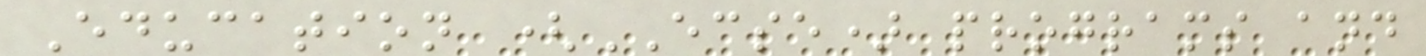Education (ECSE) programs and
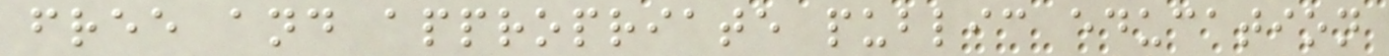free and appropriate public education
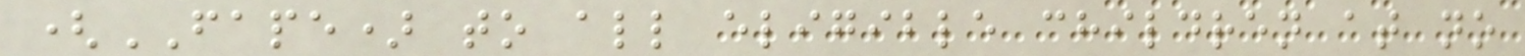(FAPE) to all eligible children at no
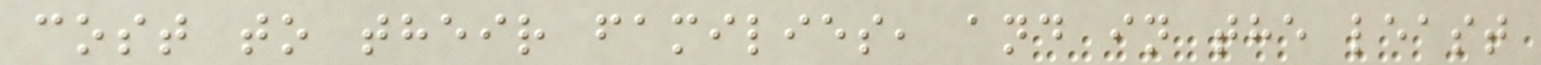cost to their families, and in the least
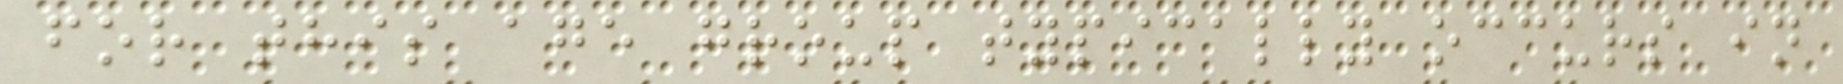for this age group typically occurs in
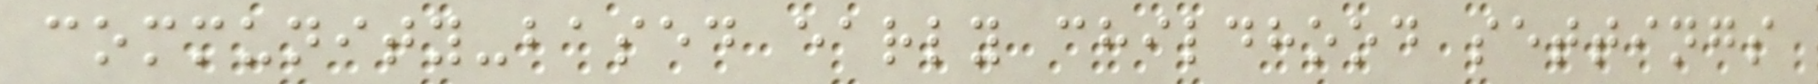community-based early childhood settings
